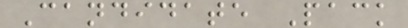Candidate Pack
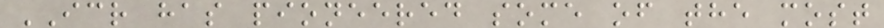ICR has pioneered some of the most
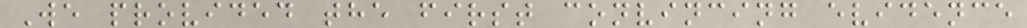We provided the first convincing evidence
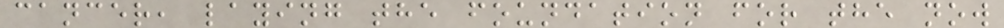cancer, laying the foundation for the now
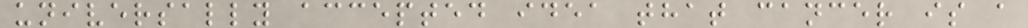universally accepted idea that cancer is a
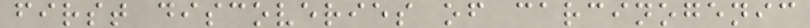first discoveries of carcinogenic
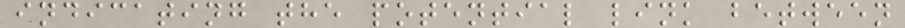indicating the potential link between
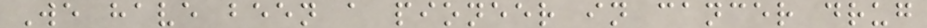We have been a pioneer in cancer drug
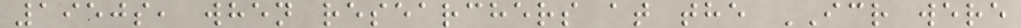1950s, when researchers at the ICR were
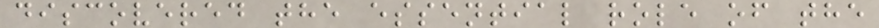discovered the essential role of the
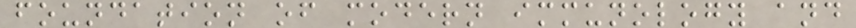foundation of modern immunology and
